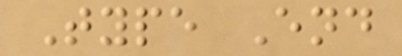Type End
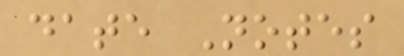date Notes
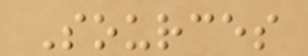Sources
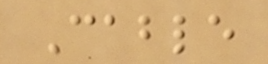Cable
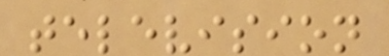television
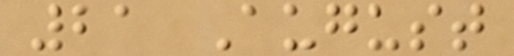21 August
